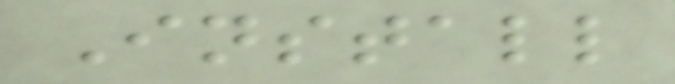Install
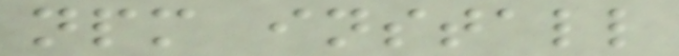npm install
